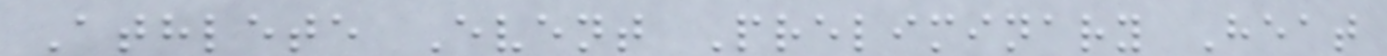Athlete Event Preliminary Heat
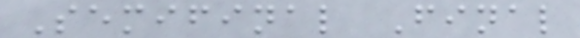Semifinal Final
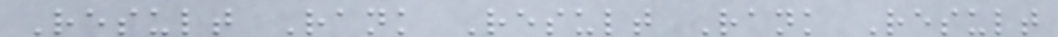Result Rank Result Rank Result
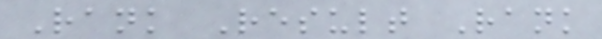Rank Result Rank
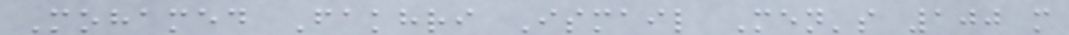Mohamed Fakhri Ismail Men's 100 m
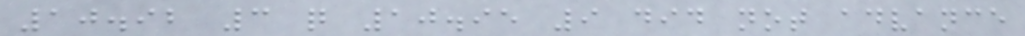10.92 3 q 10.95 9 did not advance
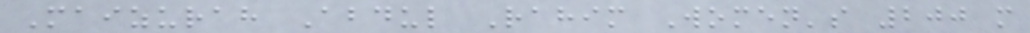Maizurah Abdul Rahim Women's 200 m
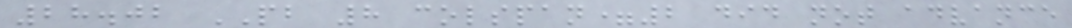28.02 PB 8 colspan=2 did not advance
